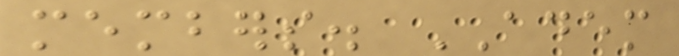members. ADEM
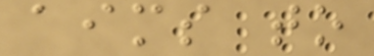aims to
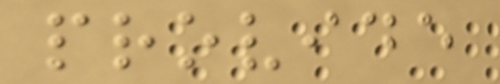provide
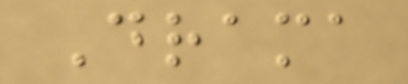Drama
